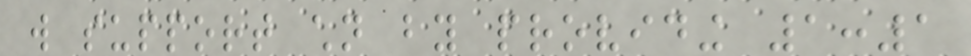will support children by providing 1:1
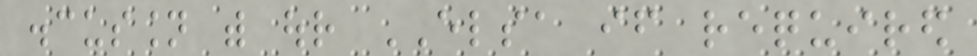discussion with our ELSA if required
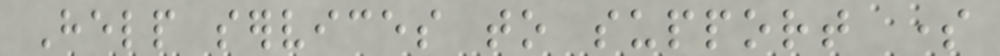Help services to support some
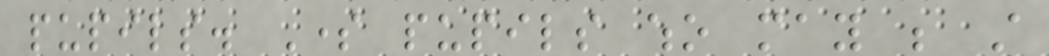pupils. Some pupils who may be still
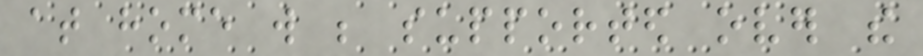at home will be supported over the
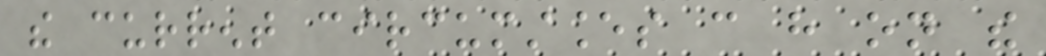the current circumstances can have on the
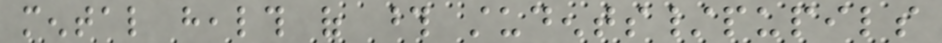mental health of those students/pupils
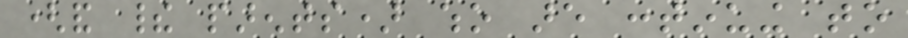(and their parents) who are continuing to
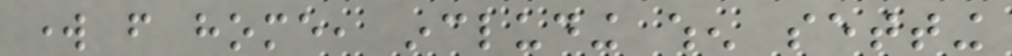work from home, including when setting
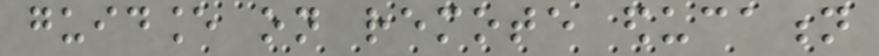guidance on remote education
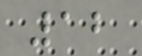12
